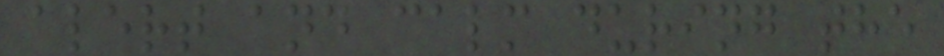alert and calm during the
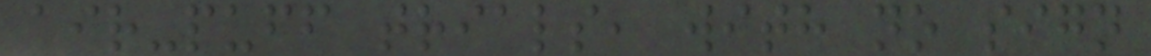air-puff trials, with no sign
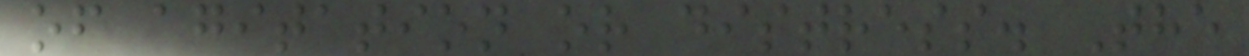of agitation or distress. The
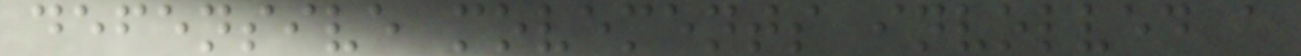defensive movements involved a
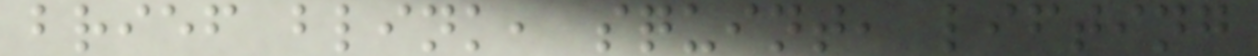brief blink, squint, lifting
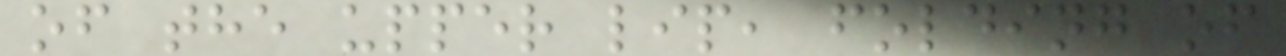of the upper lip, folding of
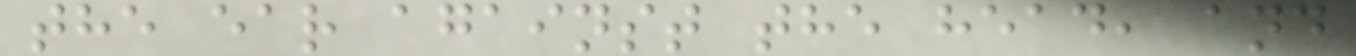the ear against the head, and
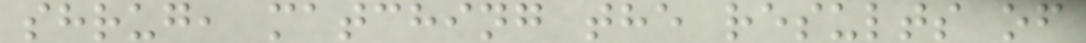shrug, matching the results of
